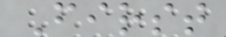First
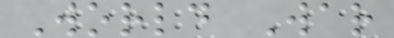World War
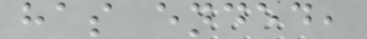has ended,
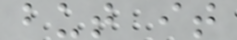but it
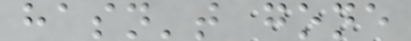hasn't gone
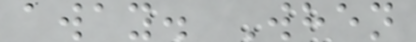away. When
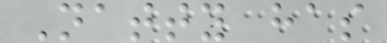Natty has
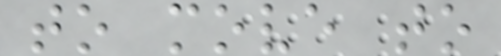to move to
